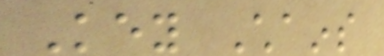Key Chains
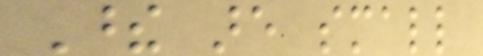These are small
